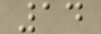14
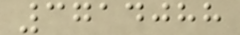3714088
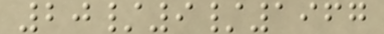20/9/1967
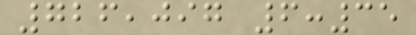726,097 6:35
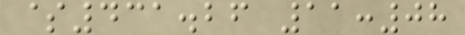$431.26 11:08
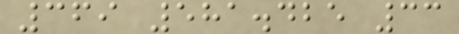369 581.425 33
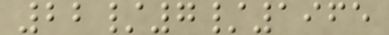22/7/1965
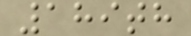189th
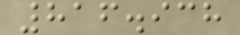816.938
